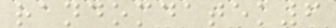randomdatek6
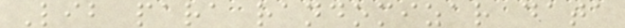Lib para randomizar data
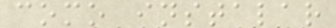como instalar
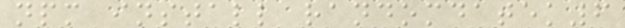npm install randomdatek6
